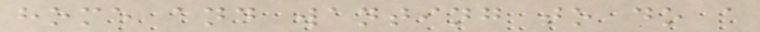home and wanting to do a
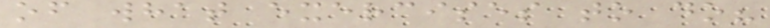of what exercises to do?
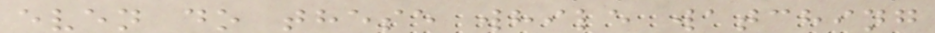even do these while watching
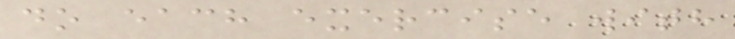do each exercise with
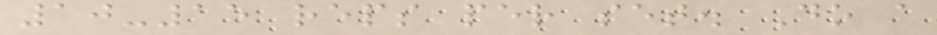10-15 reps per set. Do a
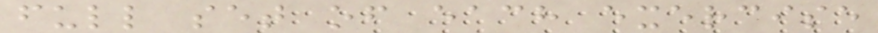full set of each exercise
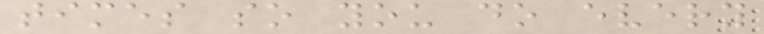times so you do every
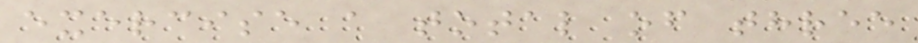exercise a total of three
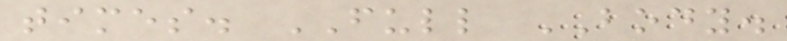times. FULL BODY.
